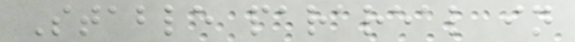Stable parareal in
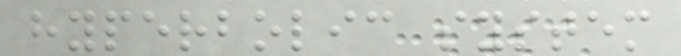hyperbolic system
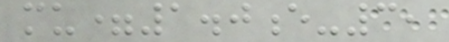mu=1.0e-3,
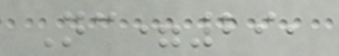Nc=29,
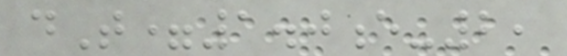dT=1.0e-2,
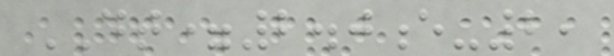DT=2.0e-2,
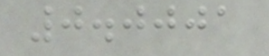0.0001
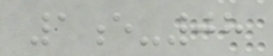1e-08
